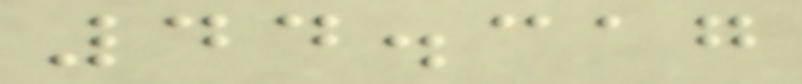44.317
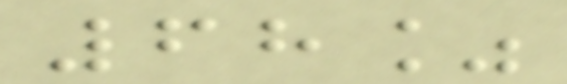68%
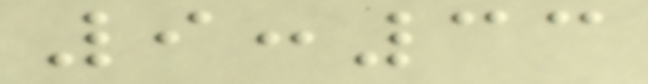9:33
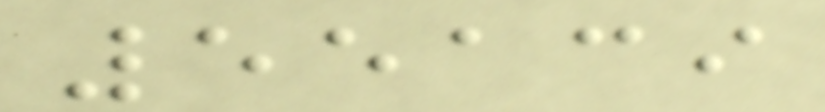55139
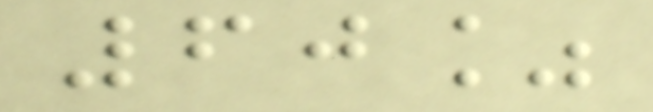60%
